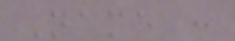Name :
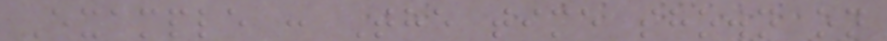Example : The time shown on
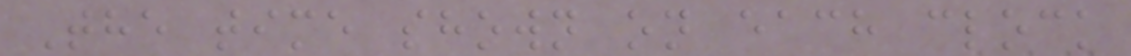The time shown on each clock
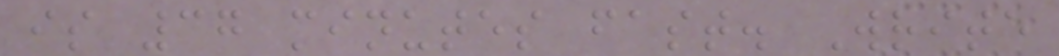is 37 minutes fast. Write
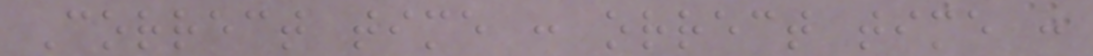Correct time : orrect time :
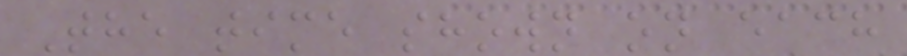The time shown on each
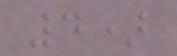4)
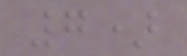7)
